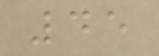45
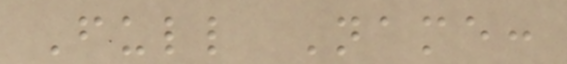Full Name:
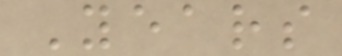Years
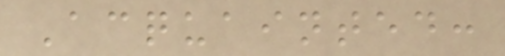Acquainted:
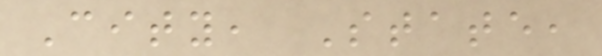City, State,
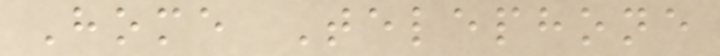Home Telephone
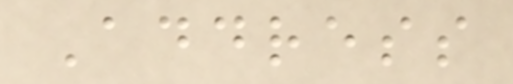Address
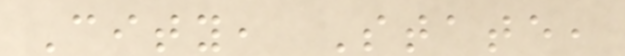City, State,
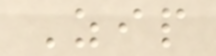Zip
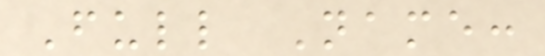Full Name:
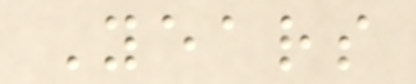Years
